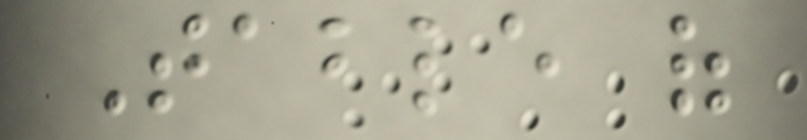Table of
